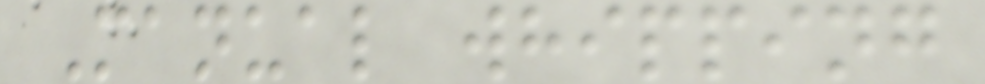Manual whipping
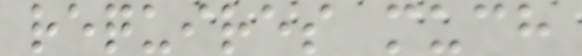requires much
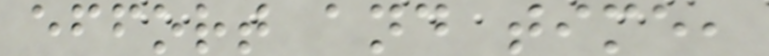effort and time,
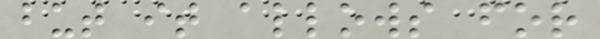but it allows for
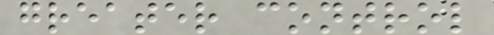greater control
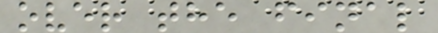over the final
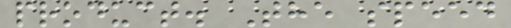product. The speed
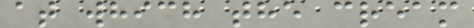at which the cream
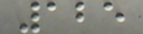125
